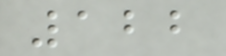122
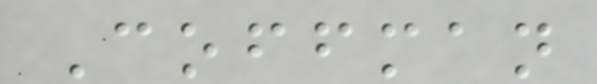Coffman
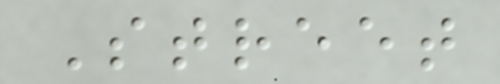Street
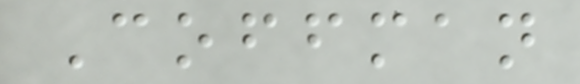Coffman
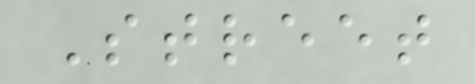Street
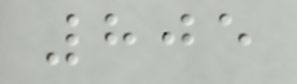805
